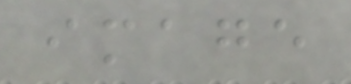image
